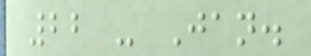22 - Jan.
